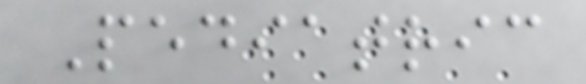Pediatric
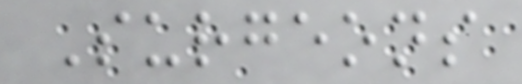Surgeons
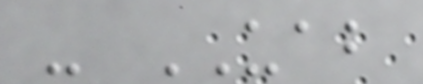- UAB
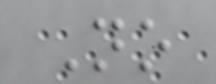No
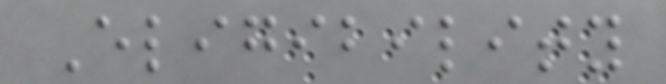Eligibility
